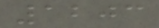1203
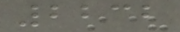2232
